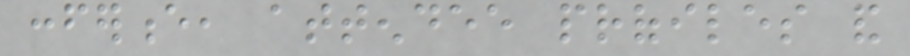conference, attendee profiles and
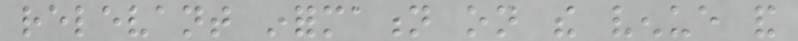relevant information on the venue and
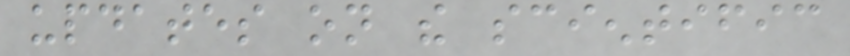updates on the scientific
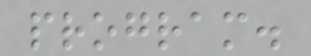program.
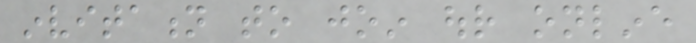invitation to join our online
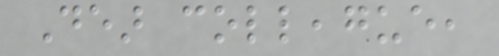Dear colleague,
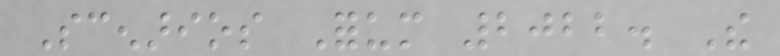Scenarios Forum 2022. The
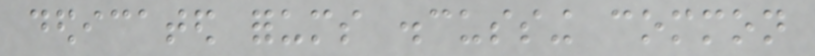dedicated forums discussing common
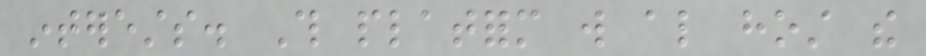interests. This platform will also host the
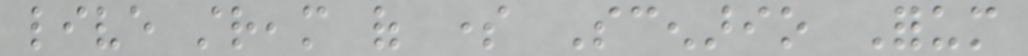live stream of some Scenario Forum
